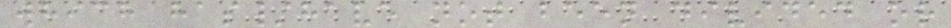which has/have not been divided or
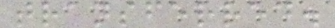transferred.
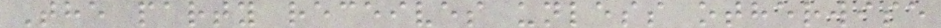The party receives unless otherwise
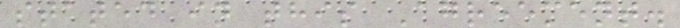stated in this Agreement.
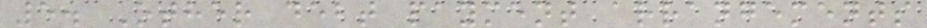5. Other debt payment arrangements
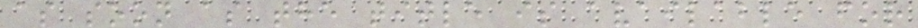as soon as the title is available for
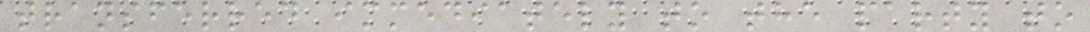transferred immediately to the party to
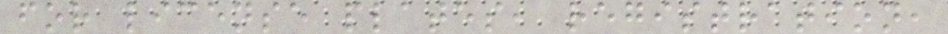for license plates, registration,
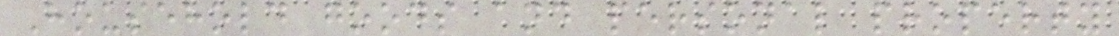Household goods and personal property
